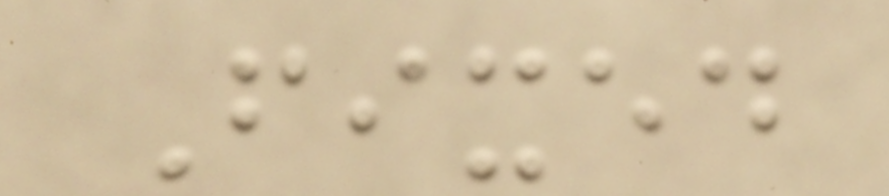Fixed
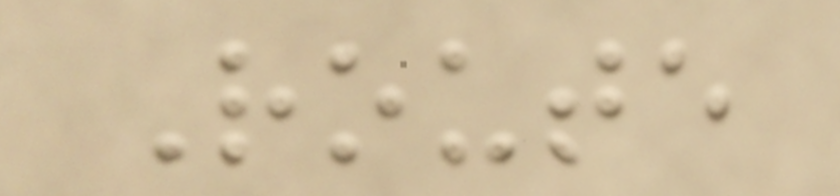Route
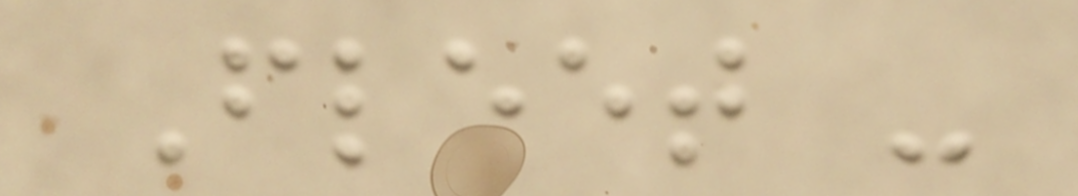Fleet -
